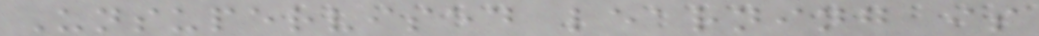Unsupervised learning is
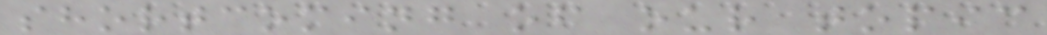shortcoming of our topic
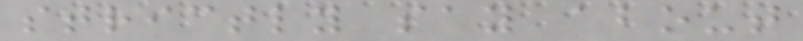strictly say about
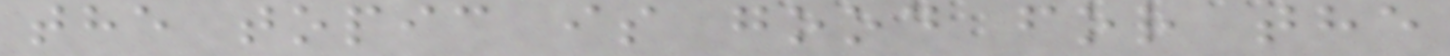the topic is good for the
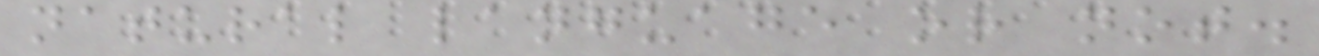natural language or not.
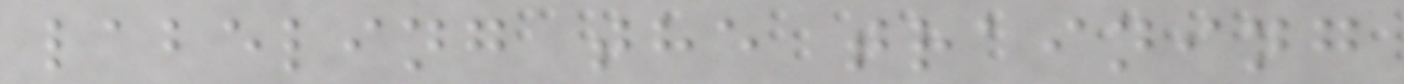labeling the training
